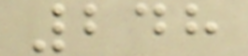248
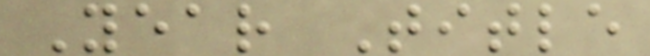Year Title
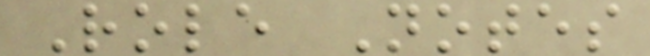Role Notes
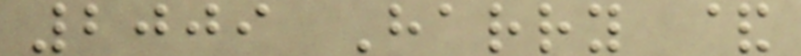2009 Harry &
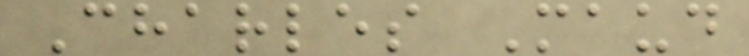Charles Maud
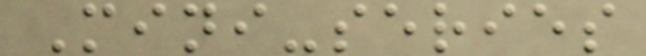Mini-series
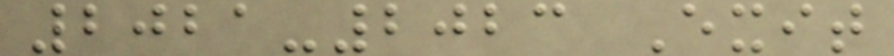2021-2023 Exit
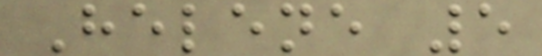Helene 5
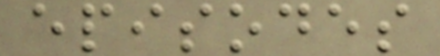episodes
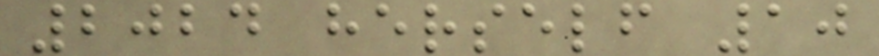2024 herself 10
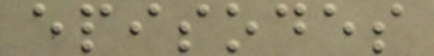episodes
